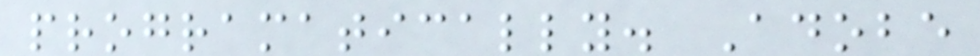programatically. Adobe
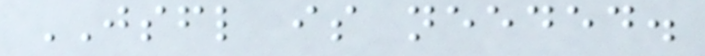JSFL is needed.
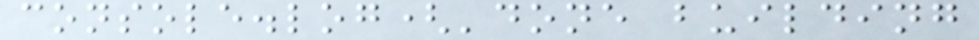console.log('done building
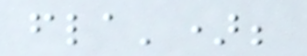fla');
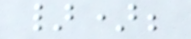});
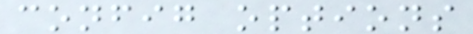config options
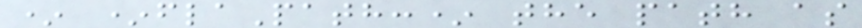* *flaPath:* the path as
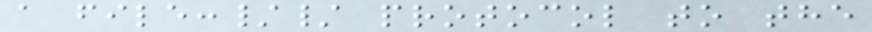a file:// protocol to the
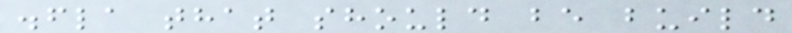.fla that should be build
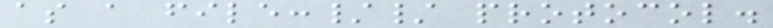as a file:// protocol.
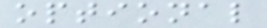optional
